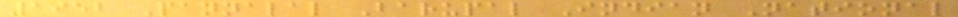1952 Pannalal Barupal Indian National
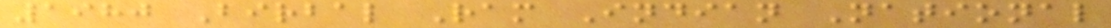1980 Birbal Ram Indian National
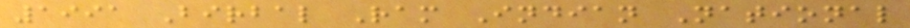1991 Birbal Ram Indian National
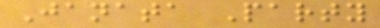Janata Party
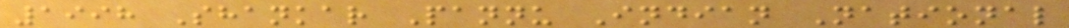1998 Shankar Pannu Indian National
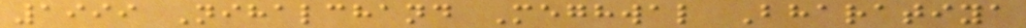1999 Nihalchand Meghwal Bharatiya
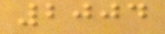2004
